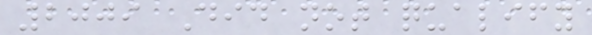2009 Did not qualify
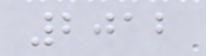2012
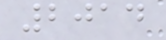2014
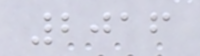2016
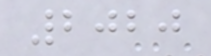2020
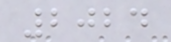2024
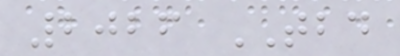2026 TBD
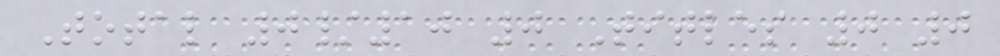Total 0/10 0 Titles 0 0
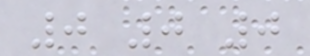0 0 0
